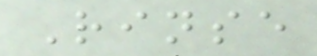Rinse
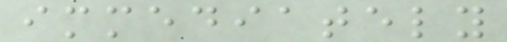immediately
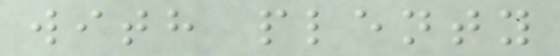with plenty
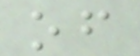of
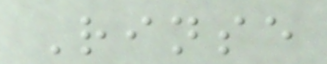Rinse
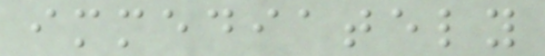immediately
